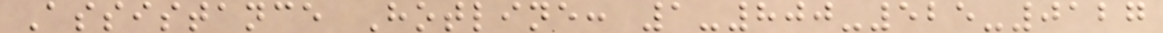Assistance Hotline: 1-800-525-0127
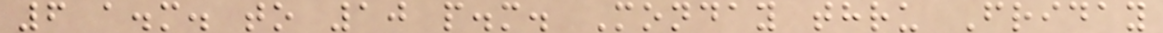6 a.m. to 10 p.m. Monday thru Friday
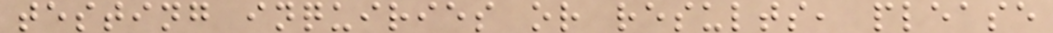testing inquiries or results, please
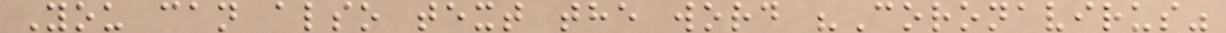You can also text the word "Coronavirus"
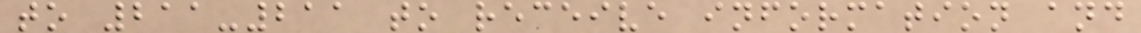to 211-211 to receive information and
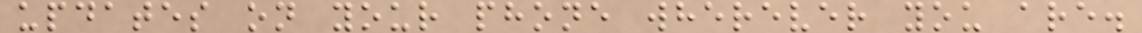updates on your phone wherever you are.
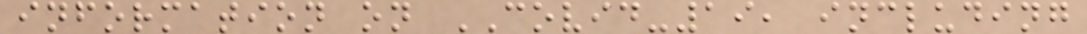information on COVID-19, including
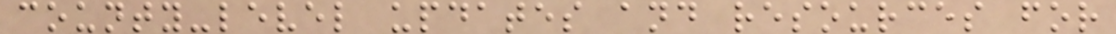county-level updates and resources for
